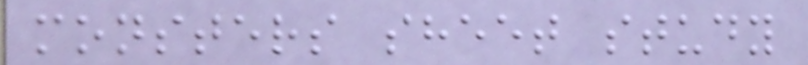monsters sheet study
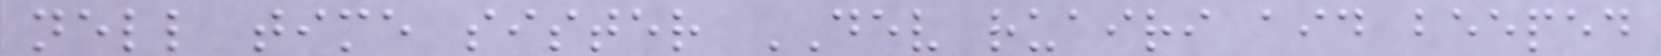nell time sister DEV ruairi aid beeped
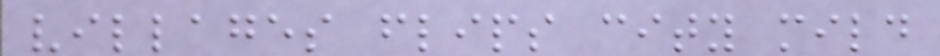villages flips city mild
